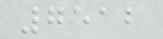7512
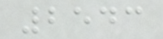2543
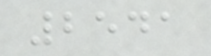2541
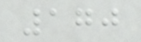170
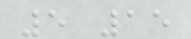5 15
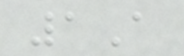1A
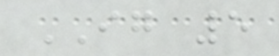IG 5
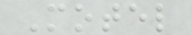Motel
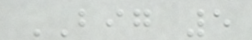BIG 5
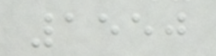1550
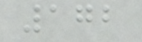172
